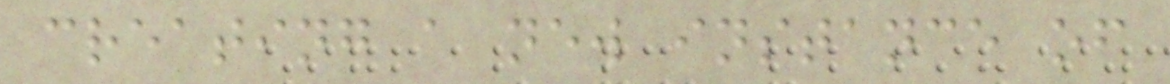creating a new instance of
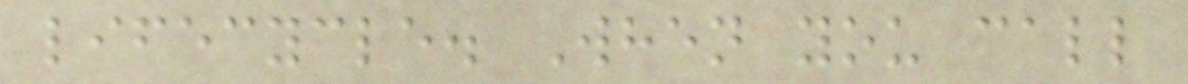lifecycle. When you call
